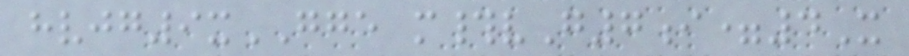hvjg9xGGE m#vG7i=4X
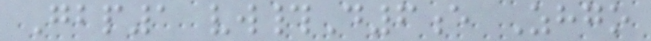Gbp1 vw#D6e Zhgo
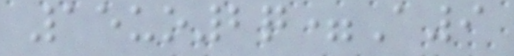15uo2q=A9
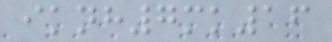iknh7mk16
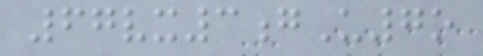67vx3gU7o
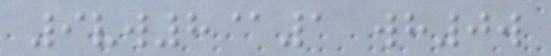9vw8@1 wh0w
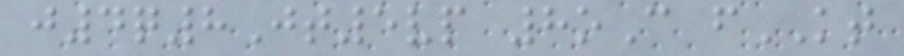j4q8Jt5vp 8oC fKT
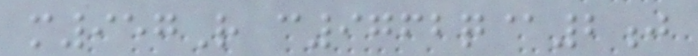m957R c9762q@2j
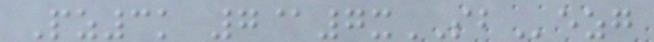Pz3k 7@7xSBezg
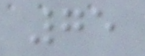75
